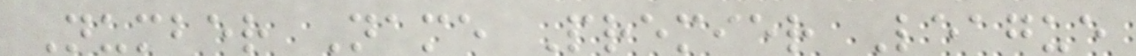Number Name Premier League
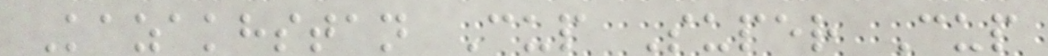Kazakhstan Cup Super Cup
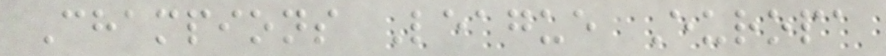Champions League Europa
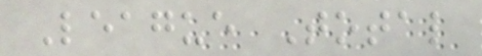League Total
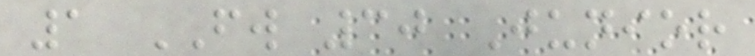1 FW 30 Junior
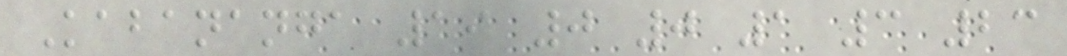Kabananga 19 0 0 1 3 23
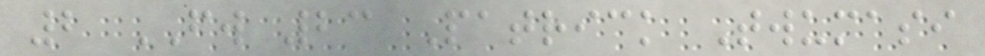2 FW 23 Patrick Twumasi
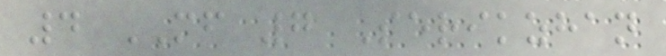4 MF 7 Serikzhan
